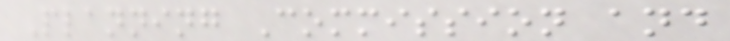Planning Commission and
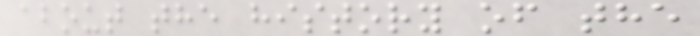about the history of the
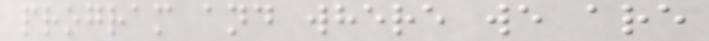program and where we are
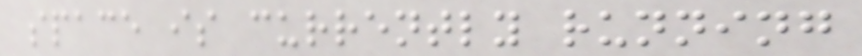space is currently running
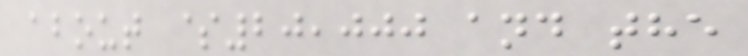about $20,000 and the
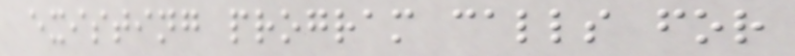existing program calls for
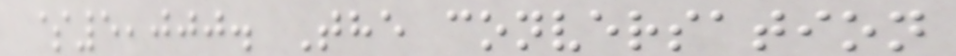$5,000. The conversation
